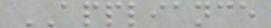APPLIANCE
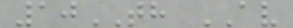10TH AV
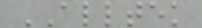ALLTEK
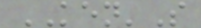KEN'S
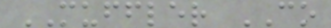MUFFLER CO
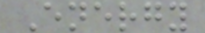Energy
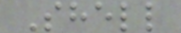Shell
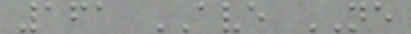161 AVE NE
